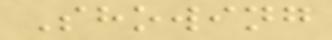Showing
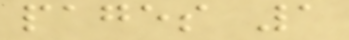pages 1
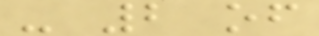- 2 of
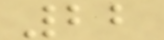22
